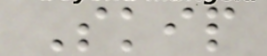Skip
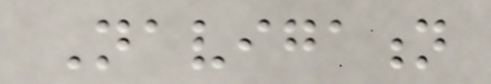Navigation
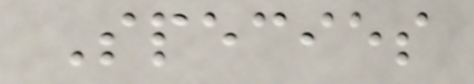Species
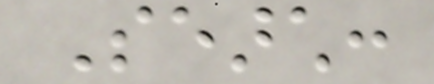Search:
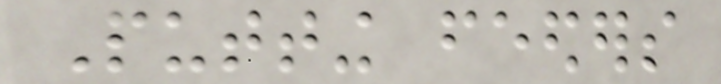Putting feeders
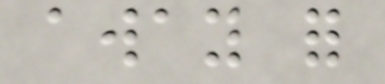away for
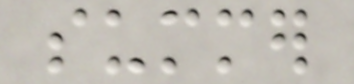summer
